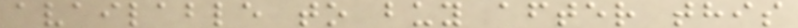available to buy after this
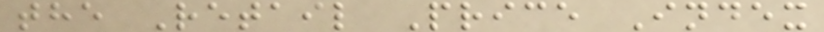the Retail Price Index
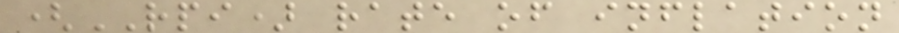(RPI) rate of inflation
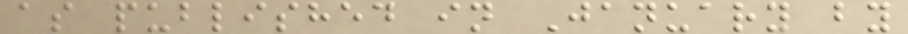as published in January by
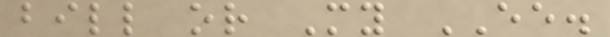bill or My EE.
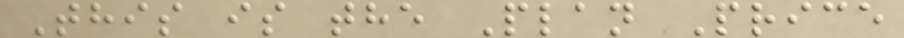This is the Plan Price
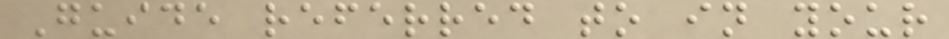Guide referred to in your
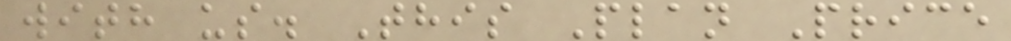with us. This Plan Price
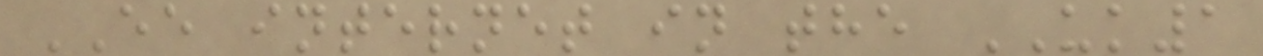EE internet in the UK1
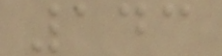143
